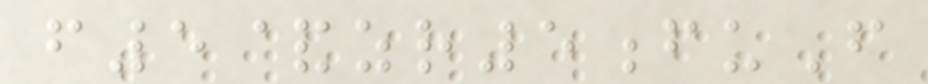f5&zr5fuF
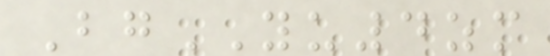BgYU4zm
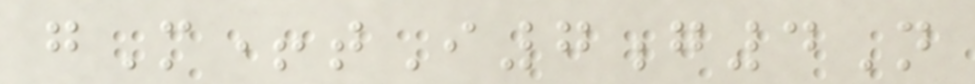gM+tI7g4N
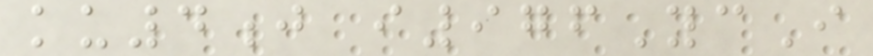ku4j i976YcI
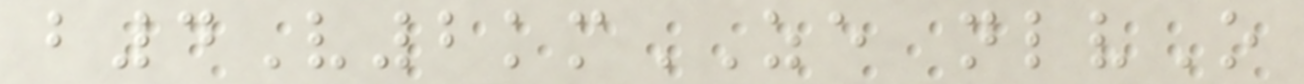b4V2kmZE nlvO
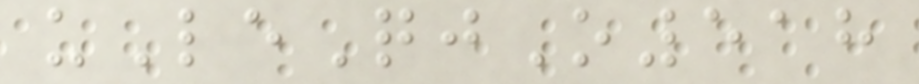uLeQjO518
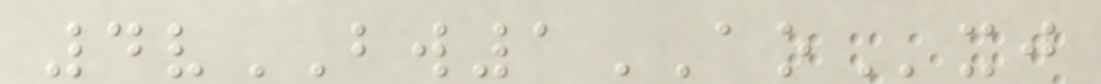4vBW1AOxj
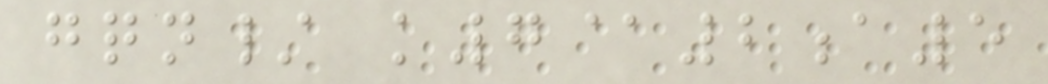gqn/ k7@2a5
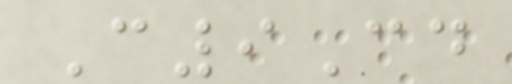C9Cd
